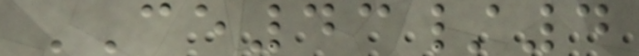CE43/4
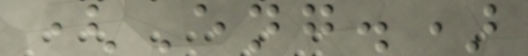(Eng.)
